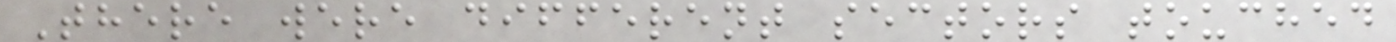There were different sectors touched
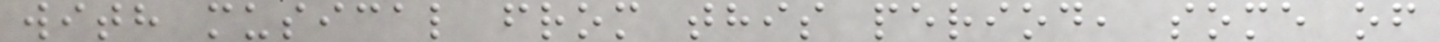with musical from this period, some of
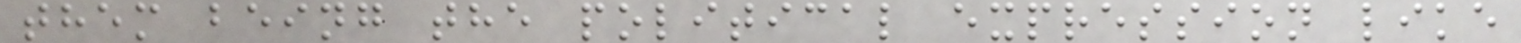them being the political expression like
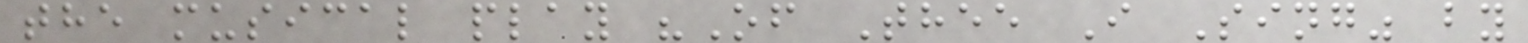the musical play "Of Thee I Sing" by
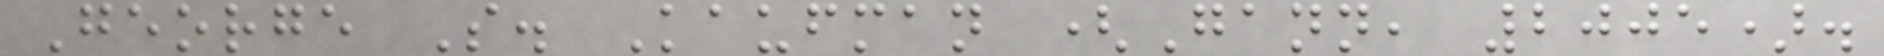George S. Kaufman (Gann, 2005).
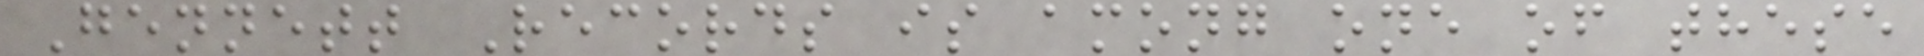Gennett Records is among one of these
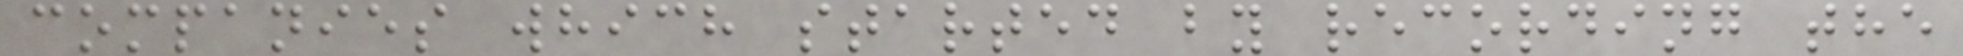companies which started by recording the
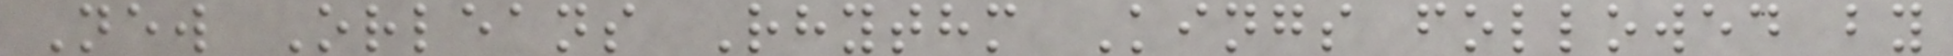New Orleans Rhythm Kings followed by
